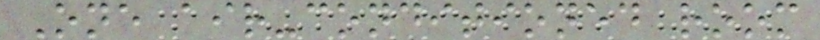One air-conditioned room
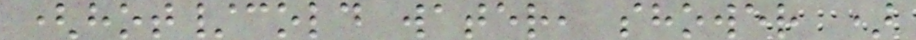(hot/cold water, shower )
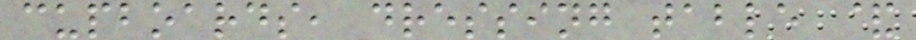cupboards, dressing table &
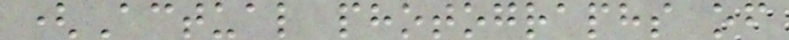(Actual photographs of
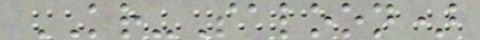KR-Saloon)
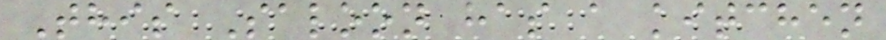This Saloon has a kitchen
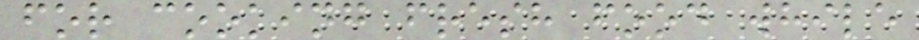for cooking fresh food while
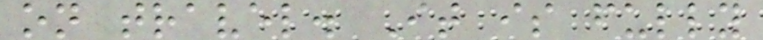on travel. It is fully
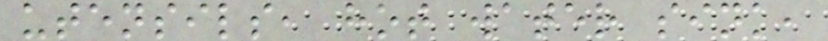utensils, hot water sink,
